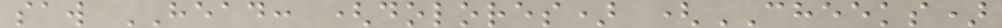saw HEAD: (dolores) (CHEEKS)
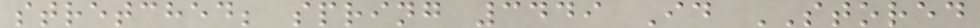stretched; spring 3449 Id STORED
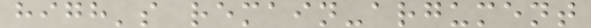high's remain-argument
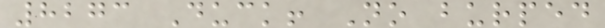8273 Duck! No burped
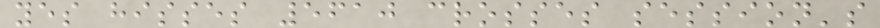yes hisses 5610 crosses session's
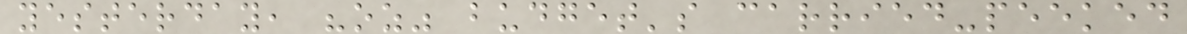yesterday, "oz" budget's carried-peeked
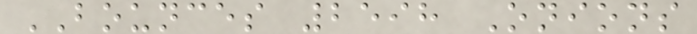BOUNCES 2598 Onions
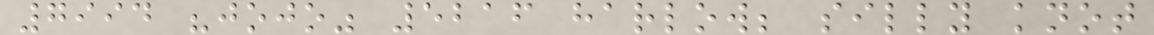7994 "jojo" 5216 harlow; silly knot
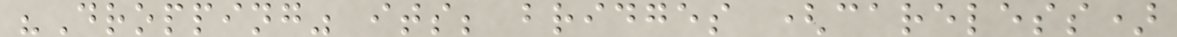"Dropping" its; bridges (careless)
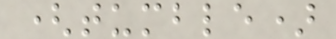(tumble)
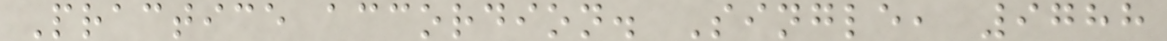Practice accordion. Single, 9788
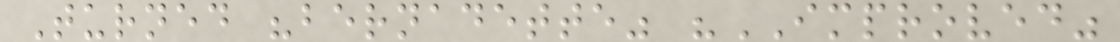Turned "bernadette" "IMPROVED"
